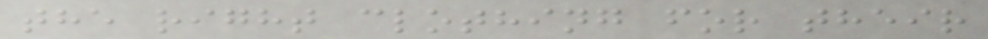the right clothing for their
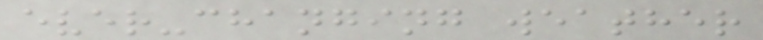ever-changing weather
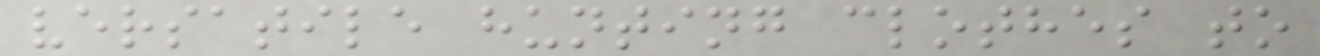versatile hunting clothes to
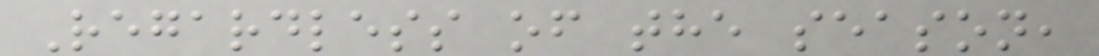Regardless of the season,
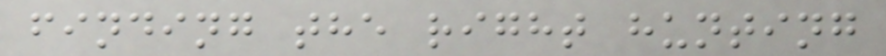finding the right hunting
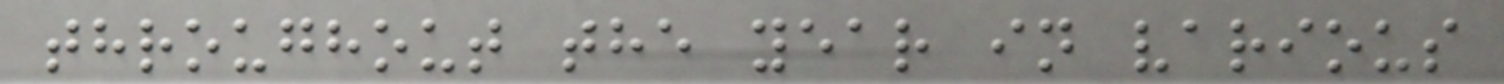throughout the year in various
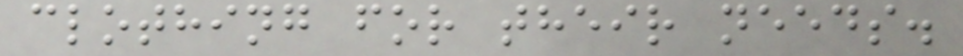clothing for their needs.
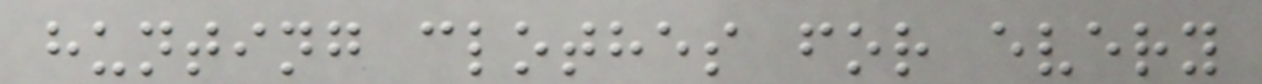hunting clothes for every
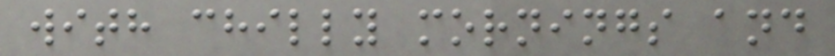with chilly mornings and
